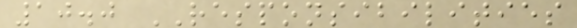10.0 RESPONSIBILITIES
